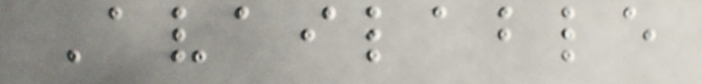Available
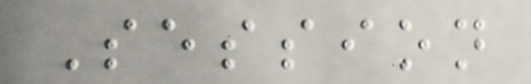Session
